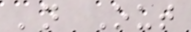'n Out
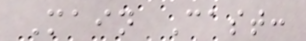Main Cast:
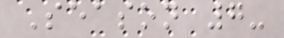Season 7-
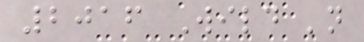2016 Wild 'n
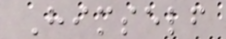Himself
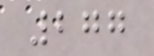277
